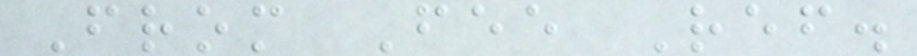From Fee Ref.
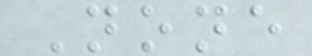None
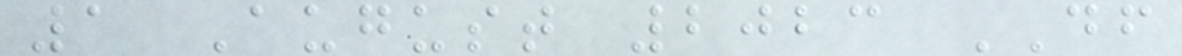1 August 2023 DF
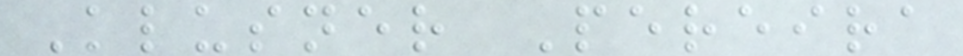Klusner Pereira
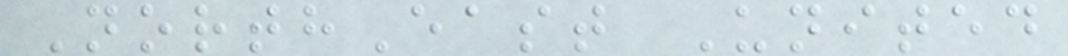NorthEast United
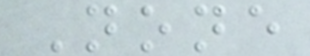None
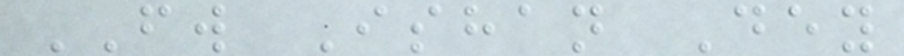FW Ishan Dey
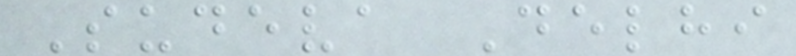Sudeva Delhi
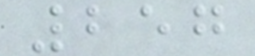257
